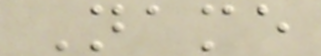Name
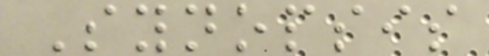Synopsis
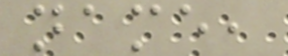name,
